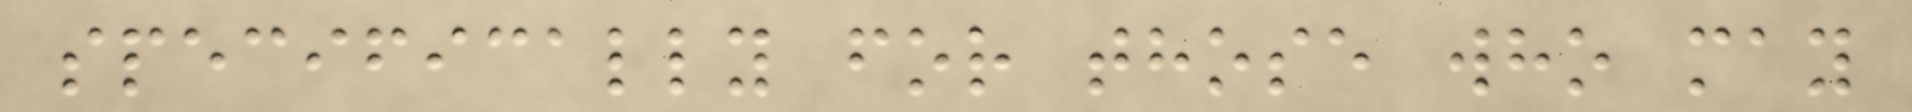specifically for those who may
